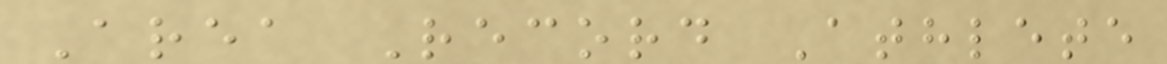Area Record Athlete
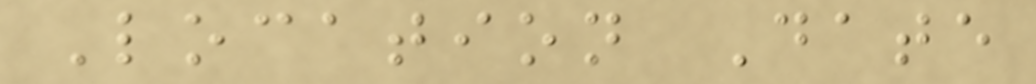Location Date
